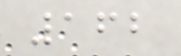162
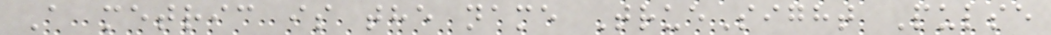A metric is the name TrueSight Pulse
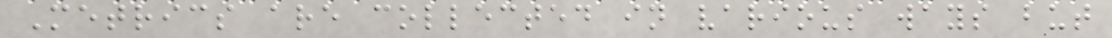Metrics are collected in various ways but
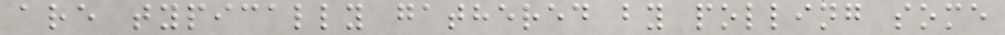are typically gathered by polling some
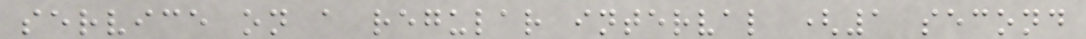service on a regular interval (1 second
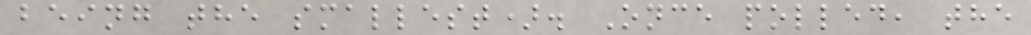being the smallest). Once polled, the
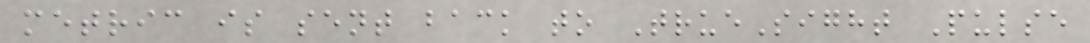metric is sent back to TrueSight Pulse
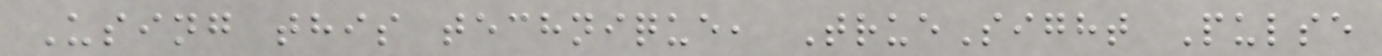Using this technique, TrueSight Pulse
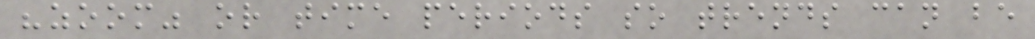"zoom" or time periods so trends can be
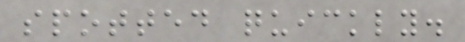spotted quickly.
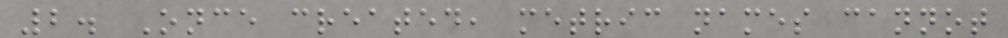2. Once created, metric names cannot
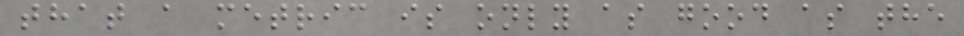that a metric is only as good as the
